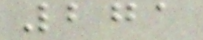271
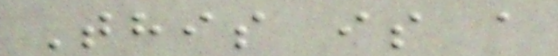This is a
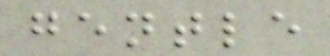gentle
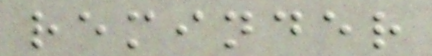reminder
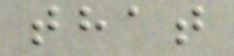that
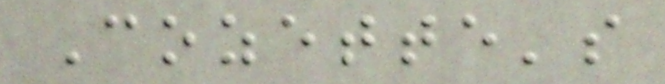Cozette's
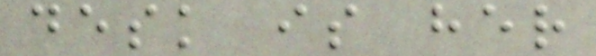desk is her
